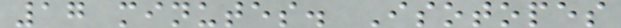17 minutes. Isotopes
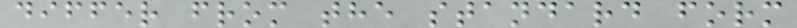differ from the standard form
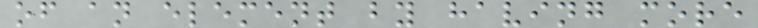of an element by having more
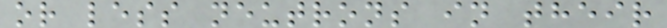or less neutrons in their
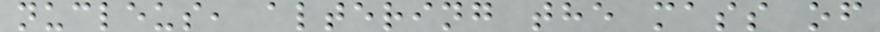nucleus, altering the mass of
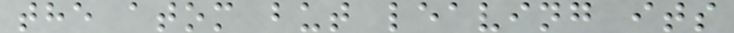the atom but leaving its
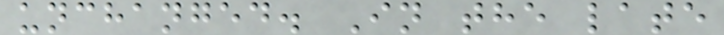unchanged. In the late
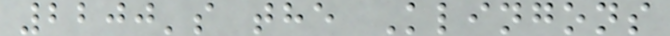2200's the Klingons
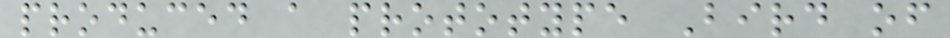produced a prototype Bird of
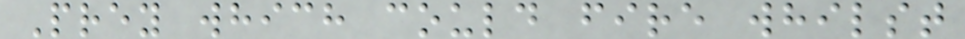Prey which could fire whilst
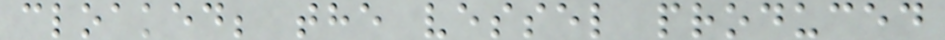cloaked; the vessel produced
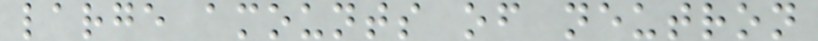large amounts of neutron
